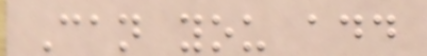Can you add
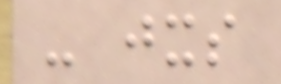- jxs
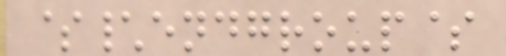$\endgroup$
